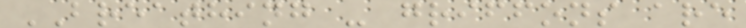BREATHING - griffons are
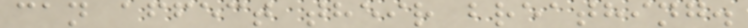can affect their breathing.
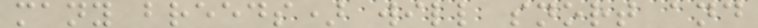many breeds) will snort and
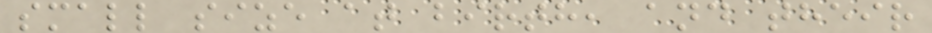small size at birth, and their
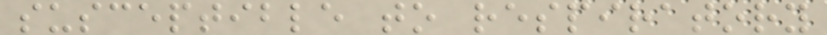susceptible to respiratory
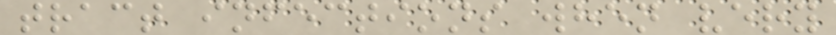tract infections when very
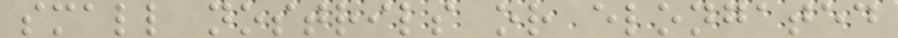small nostrils or elongated
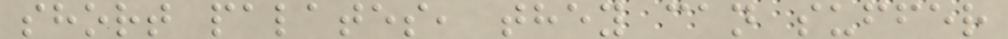short palates, they can suffer
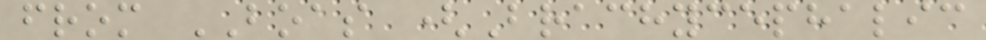from BOAS (Brachycephalic
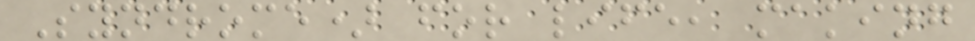Syndrome) for life, making
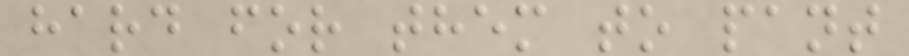hard for them to pant
